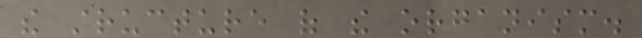the structure of the organism.
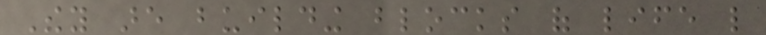They are building blocks of life like
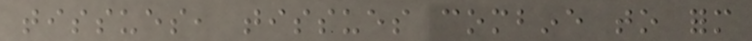tissues, tissues combine to form
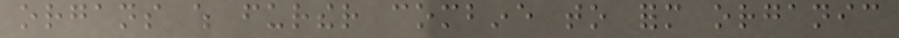organs which further combine to form organic
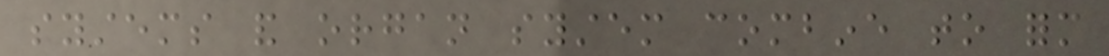systems and organ system combine to form
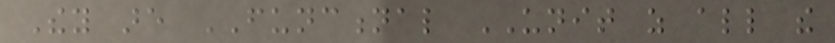They are FUNCTIONAL UNIT as all the
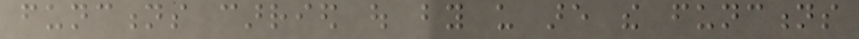functions carried out by us are the functions
